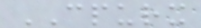CPURX
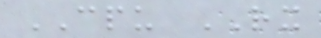CPU RX
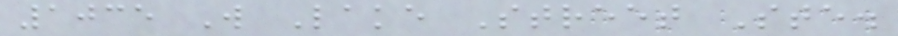1035 W Lake Street Ste.
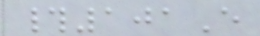#101E
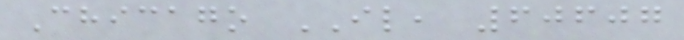Chicago IL, 60607
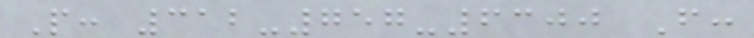P: 312-757-6300 F:
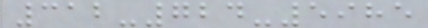312-724-5985
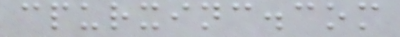cpurxinc.com
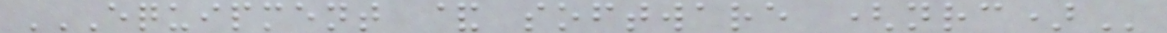EQUIPMENT & SOFTWARE (NRC)
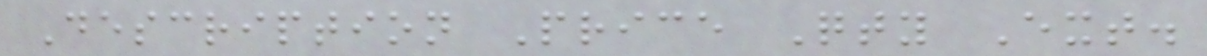Description Price Qty Ext.
